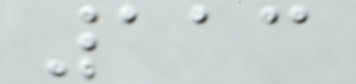113
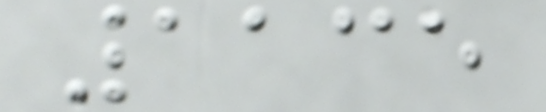1135
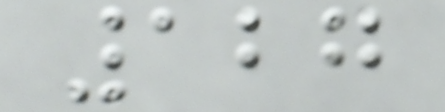127
